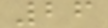26
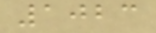1023
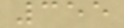355
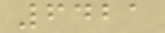6421
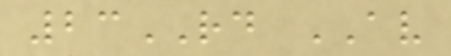23RD AV
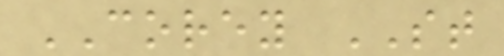COREY ST
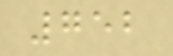752
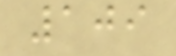109
